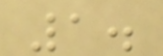1.
